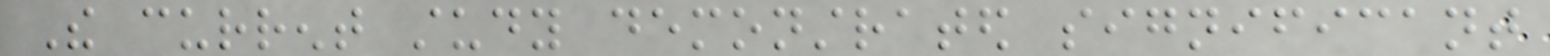The current study demonstrated significant
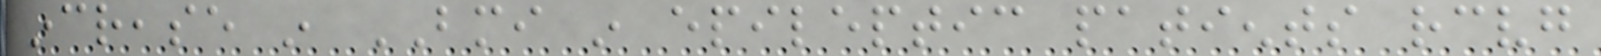increase in BMI in epileptic patients receiving
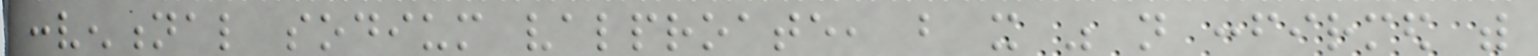conventional sodium valproate, but it was not confirmed with
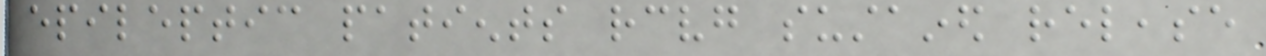epileptic patients receiving sustained release
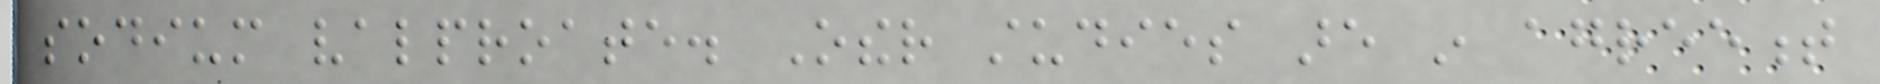sodium valproate. Other studies are in agreement
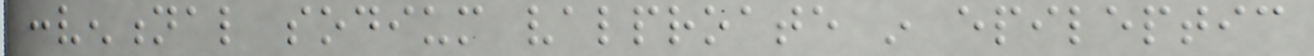conventional sodium valproate in epileptic
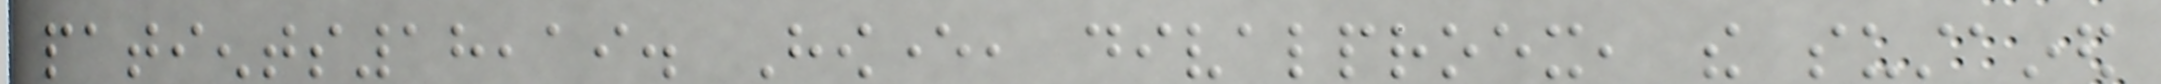patients18,19. However, divalproex, the sustained
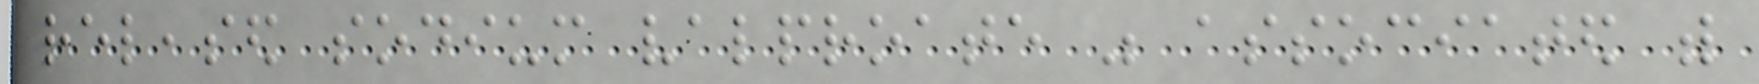released sodium valproate was associated with
